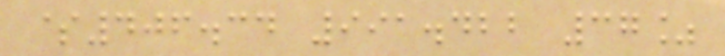$406.34 991.422 37%
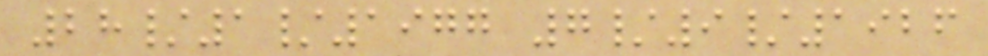28/1/1977 7/9/1926
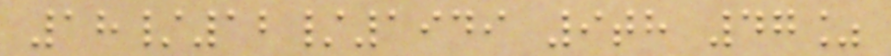18/12/1949 9th 47%
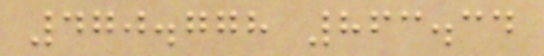470.778 863.34
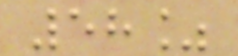58%
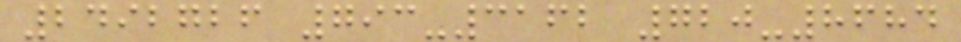2492726 793-3162 720-8684
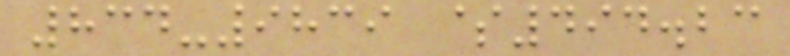834-9839 $494.23
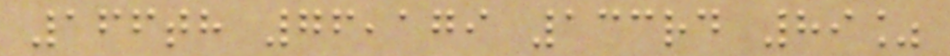166th 76,179 133rd 89%
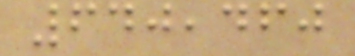640,460
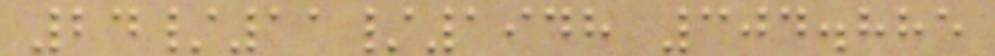24/11/1948 304.885
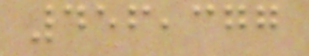456,377
